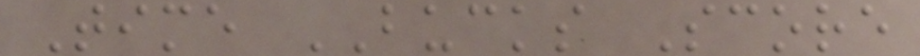Time BUCKS Score
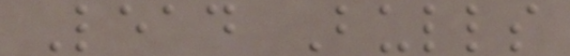Lead Bulls
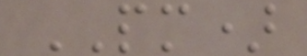PM)
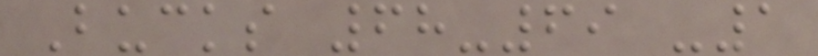Bucks 68-69 -1
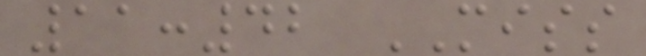11:42 MISS
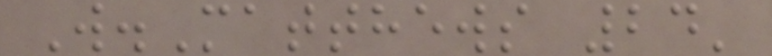W.Matthews 24'
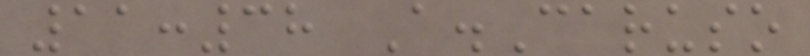11:38 A.Caruso
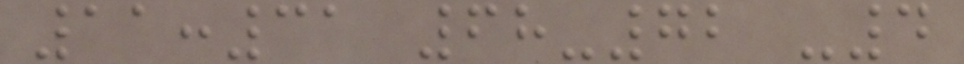11:31 68-72 -4
